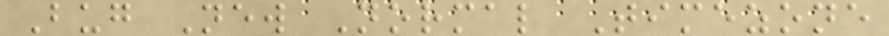Bug New Normal Timezone
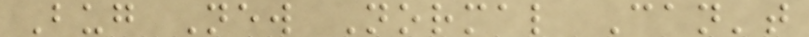Bug New Normal Can't
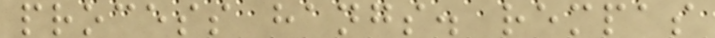process hangs. rempas
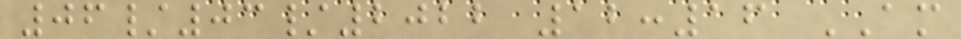06/03/2022 12:16 AM
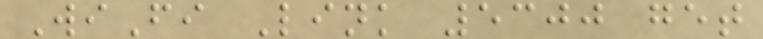WiFi Link 5300 get
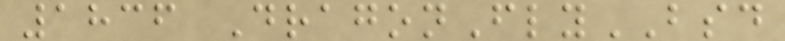1836 DragonFlyBSD
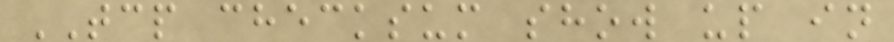TCP checksum show up in
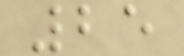25
